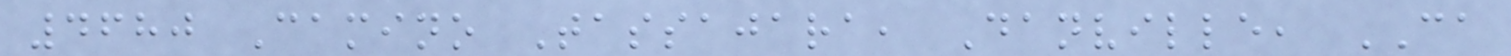4680 Camino Tassajara, Danville, CA
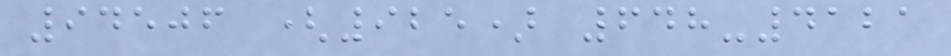94506 (925) 648-4121
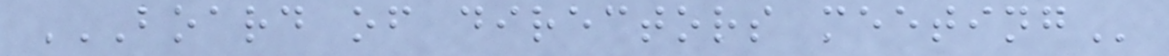BOARD OF DIRECTORS MEETING
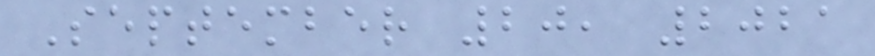September 20, 2021
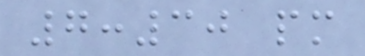7:30 pm
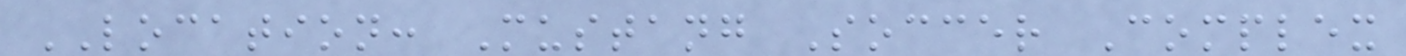LOCATION: Mustang Soccer Complex
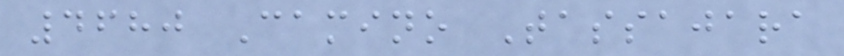4680 Camino Tassajara
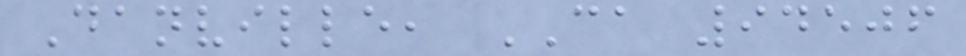Danville, CA 94506
